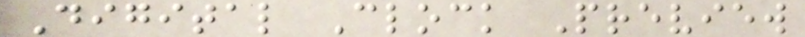Digital Clock Preview
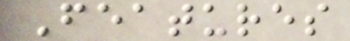Features
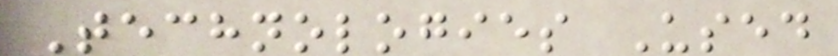Technologies Used
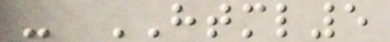- HTML5
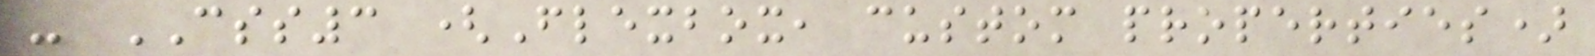- CSS3 (Flexbox, custom properties)
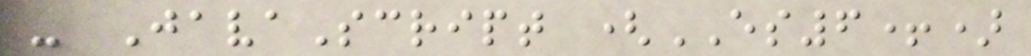- JavaScript (ES6+)
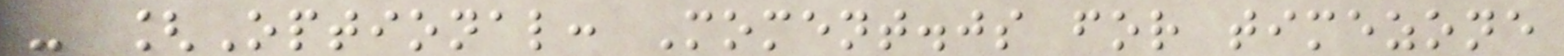- [Optional: Moment.js for timezone
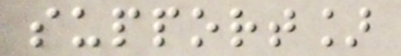support]
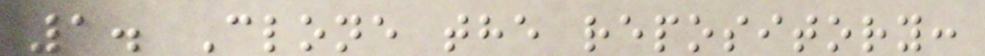1. Clone the repository:
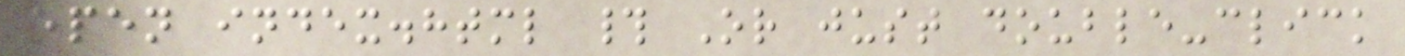open index.html # Or just double-click
